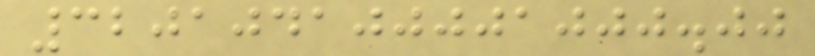320104100001000.00
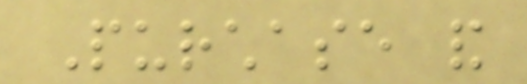Purchase and
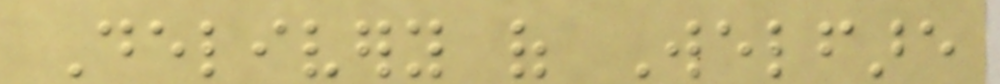Delivery of Welfare
